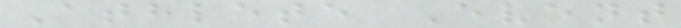Athlete Event
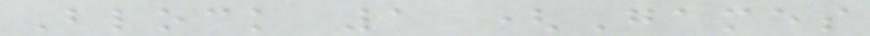Block 1 (Games
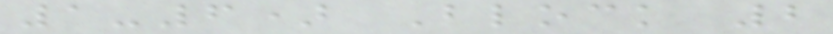1-6) Block 2
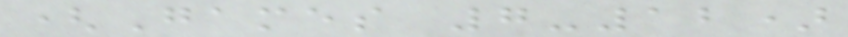(Games 7-12)
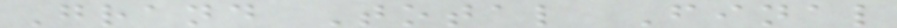Grand Total Final
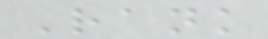Rank
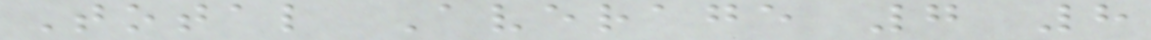Total Average 7 8
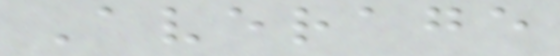Average
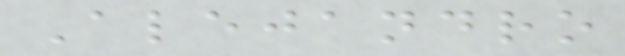Alejandro
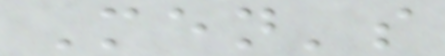Men's
